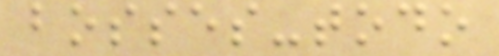bosses-todo
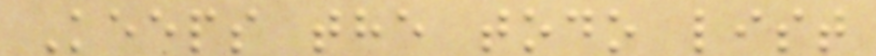Keeps the todo list
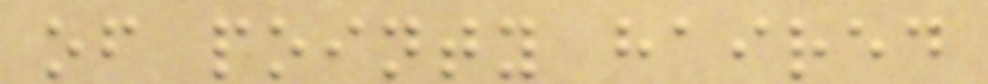of pointy haired
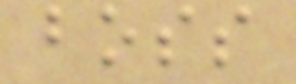boss
